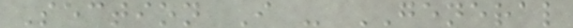Section I - GENERAL
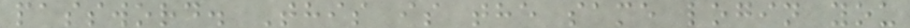password. This is the same login you
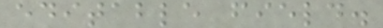editable field.
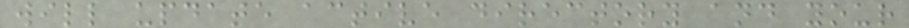will update active directory and your
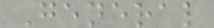General
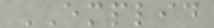EMPLID
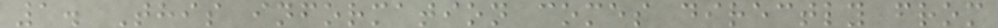1. This information comes directly from
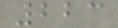223
